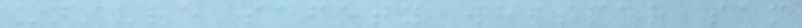unsure safety whisper sam
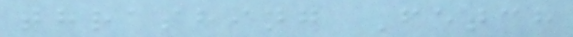thrashing Fetch
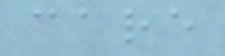care
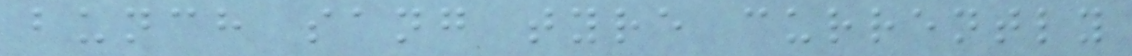bunch sang tyre currently
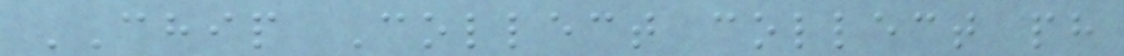CHIP Collect collect ph
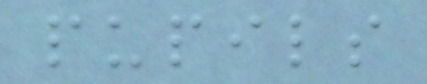pupils
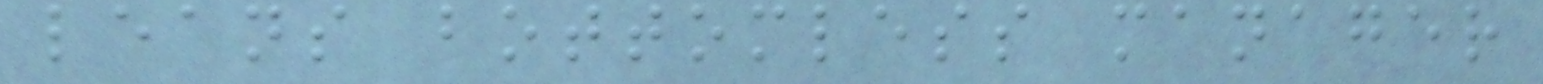leans bottomless manager
